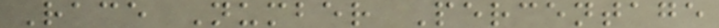Race Number Percentage
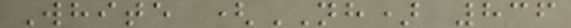White (NH) 836
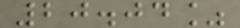20.04%
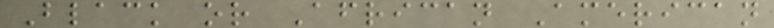Black or African American
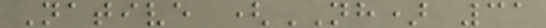Native (NH) 31
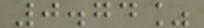0.74%
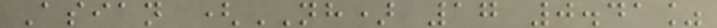Asian (NH) 17 0.41%
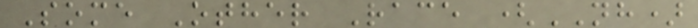Some Other Race (NH)
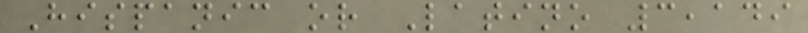Hispanic or Latino 3,149
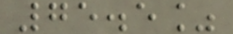75.5%
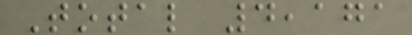Total 4,171
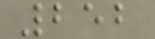252
